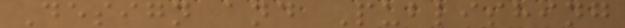Design and Publishing
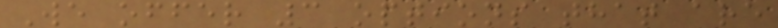We offer 3 options that are
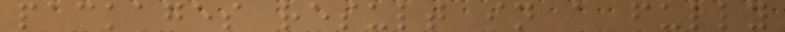packages result in a fully
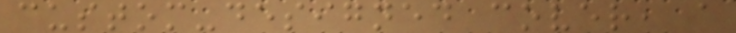custom-designed cover, a
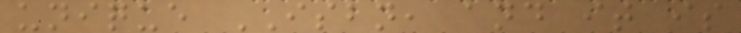unique ISBN, and it is
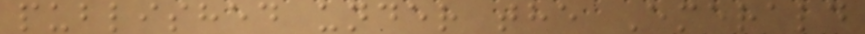published under the Emerald
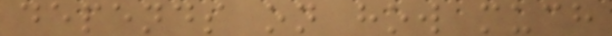depends on how much
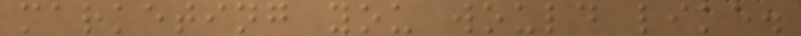marketing you would like.
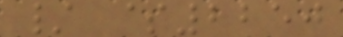/ $2250
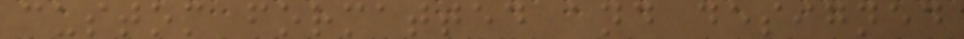custom formatted and designed
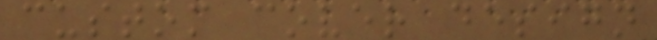custom cover design
